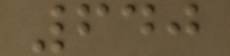640
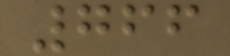766
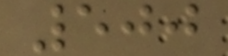500
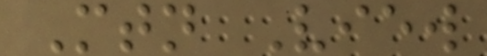Mtn View
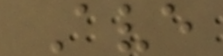Ave
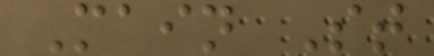Main St
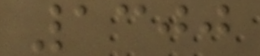1300
